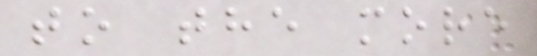to the more
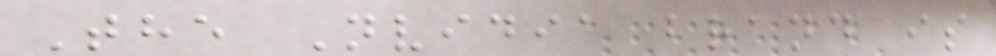The Nvidia brand is
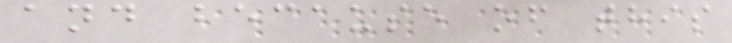and because of this
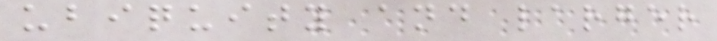ubiquity and larger
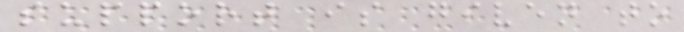support is given to
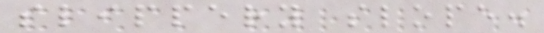slippery slope.
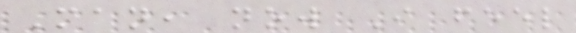Man, now I feel
